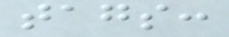tags:
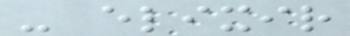- elixir
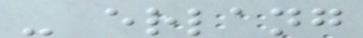- erlang
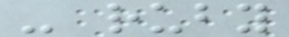- ruby
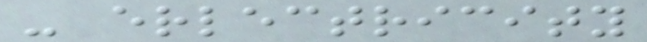- erlectricity
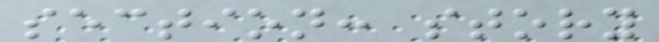section: story
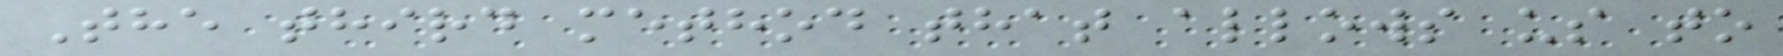The third method that allows us to
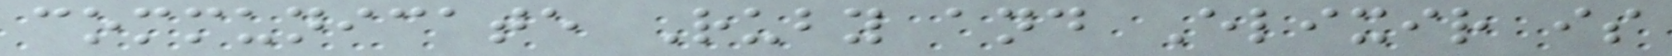communicate Ruby and Elixir is
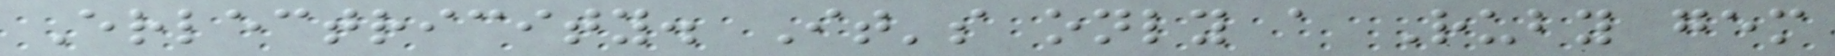Erlectricity. It's only a Ruby gem
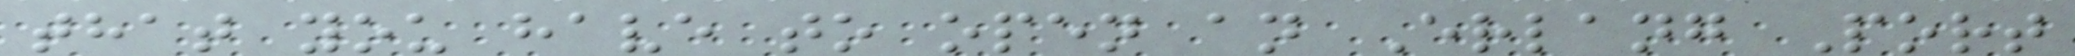that you have to open an Erlang Port
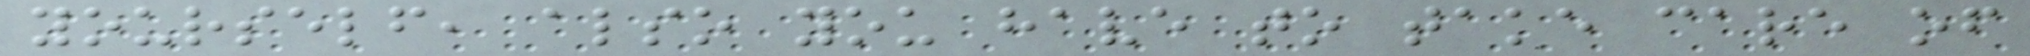yourself, also you have to take care of
